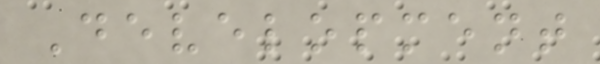Development
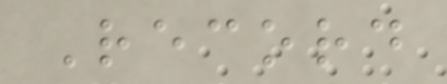Record
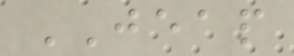JEAP
